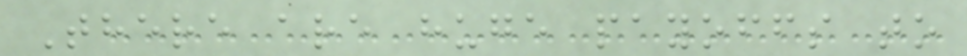There are huge payoffs to
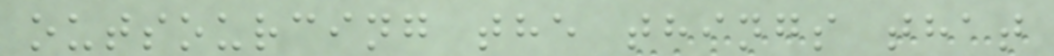outsourcing the things that
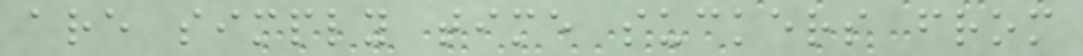are simply time suckers from
